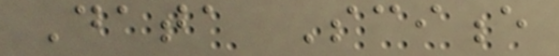Data Science
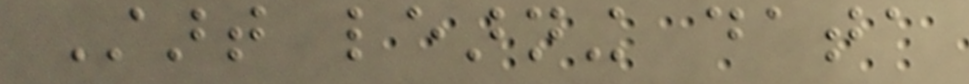Start learning data
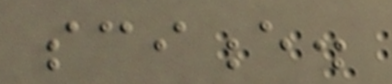science.
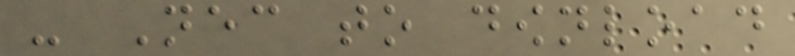- Necessary to download
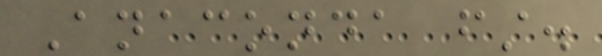Anaconda first.
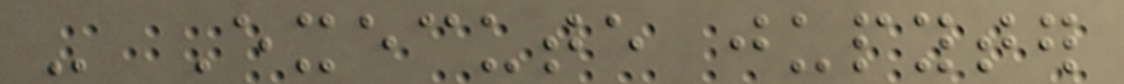- Execute jupyter
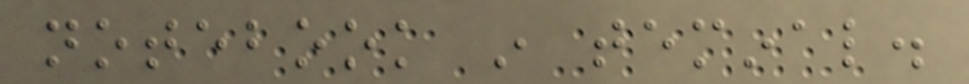notebook in teminal.
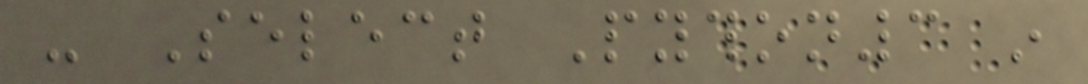- Select Python3 in
